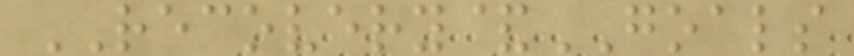RECOVERY&GOALS
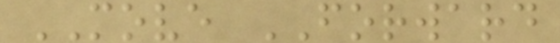MOVE FORWARD
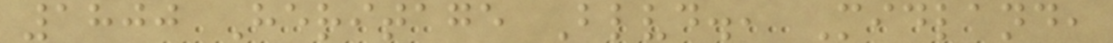1800 Heritage Blvd., Midland,
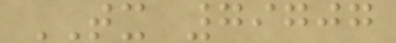TX 79707
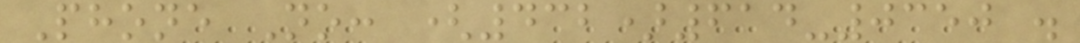Phone No: (432)614-0350 .
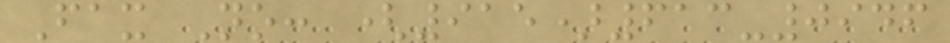Fax No: (915)613-0946
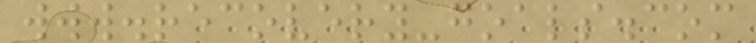www.recovery-goals.com
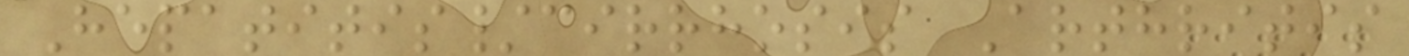Hepatitis/cirrhosis Arthritis
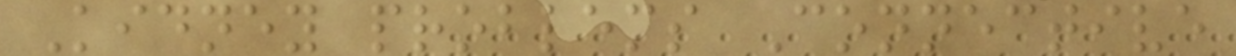Kidney problems Connective
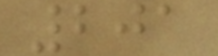201
